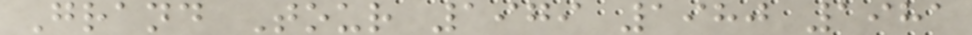Grand Tour 1979 1980 1981
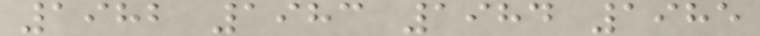1982 1983 1984 1985
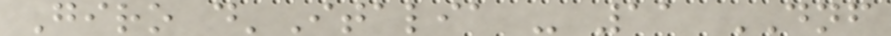Giro d'Italia - 11 DNF
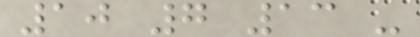10 7 13 -
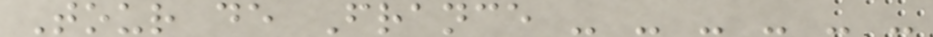Tour de France - - - - - -
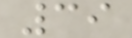39
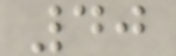40
